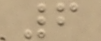6
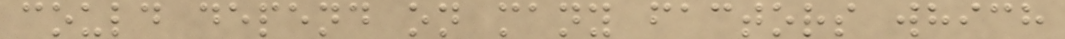could depend on many factors which
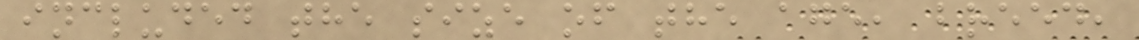included the size of the age, breed,
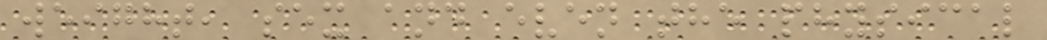weight, sex and even the physical
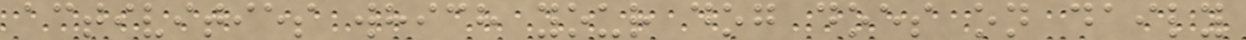activities which your dog does on daily
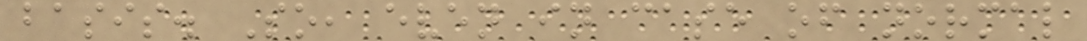basis. So, even in case of normal
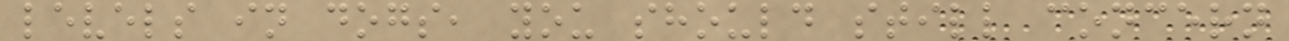levels in dogs, you should still concern
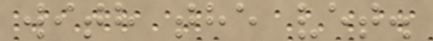with the vet.
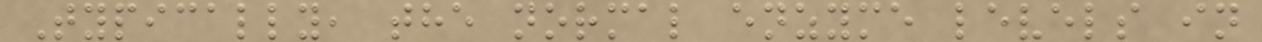Typically, the normal enzyme levels in
